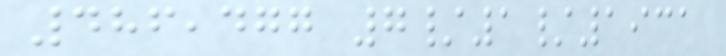486,477 7/1/1931
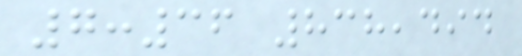7:36 838,494
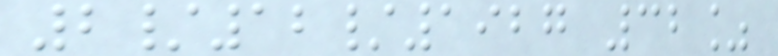2/12/1927 32%
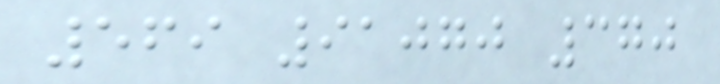569 91070 370
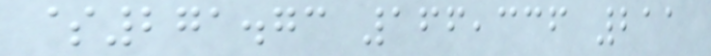$271.73 166,336 211
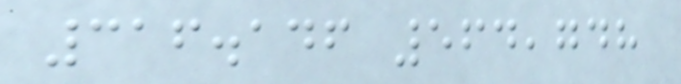316.146 564,748
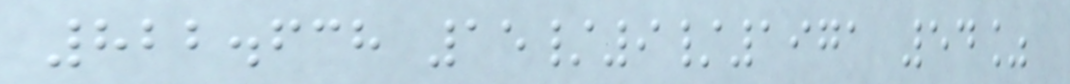822.638 15/9/1971 54%
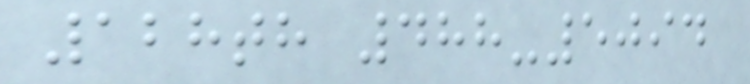128th 488-5094
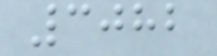3082
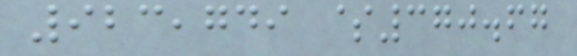923,749 $370.67
